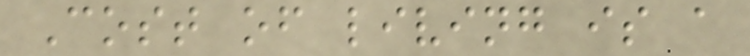Cost of living is a
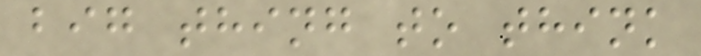big thing to think
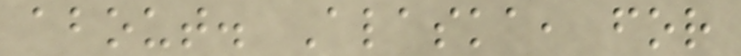about. Alaska, for
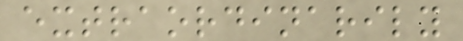extraordinarily
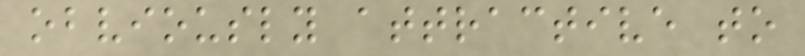obviously attractive to
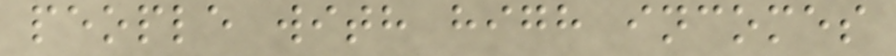people with high incomes
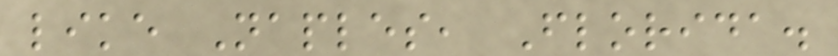like Naples, Florida.
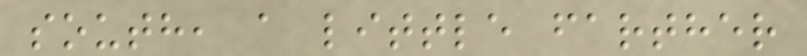south, a little farther
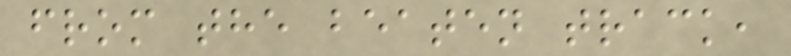from the beaten track,
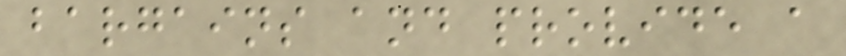bargains and provide a
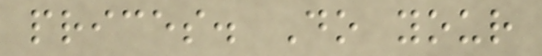prices. Do your
